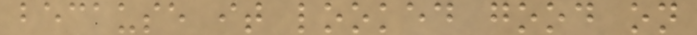because it looked good on
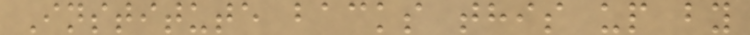Institute backs this up by
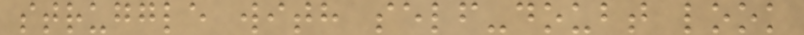struggle with self-doubt look
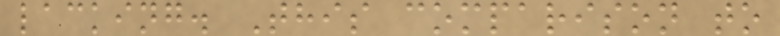lacking. This comparison to
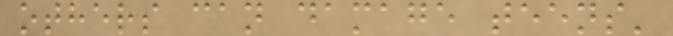others can damage teens'
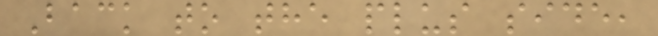Back to the plus side,
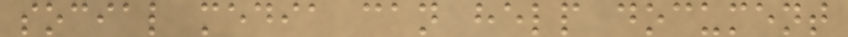social media can help document
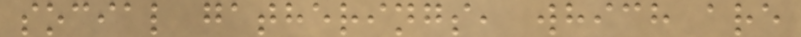social gatherings, which are
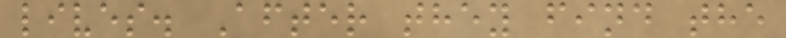lives. After they find the
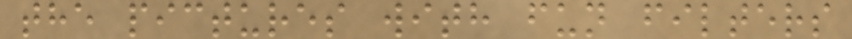the pictures with fun filters
